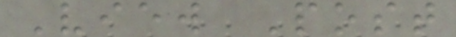View Post
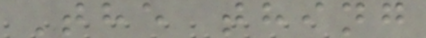The thing
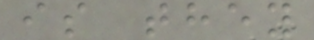is they
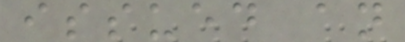issued an
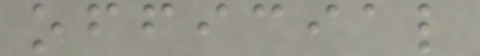official
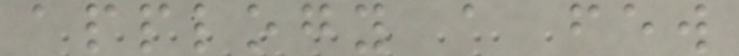applogy a few
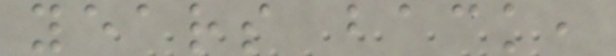years back,
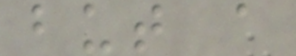but a
